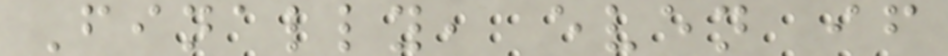Finally, even if
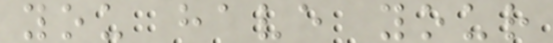you have your
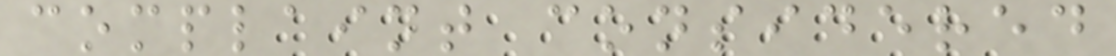complaint considered
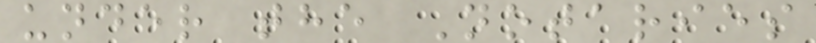under the Notaries
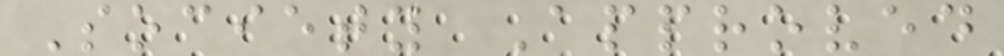Society Approved
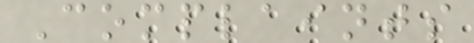Complaints
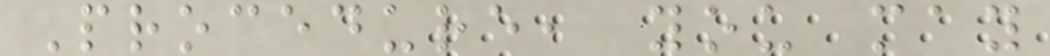Procedure, you may
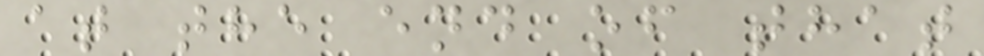at the end of that
